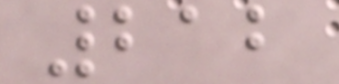212
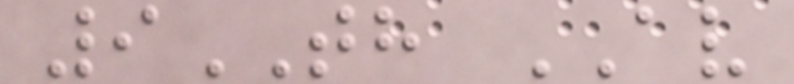9TH AV
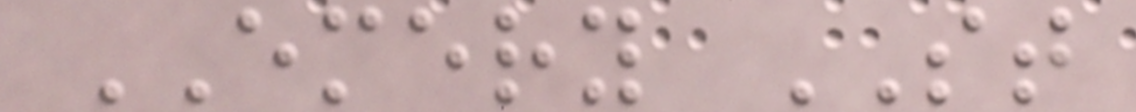EMERY ST
